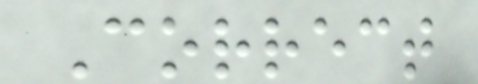Correct
